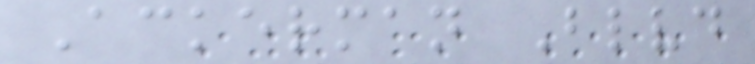Ackerman Blvd
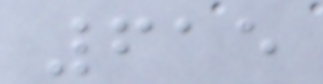615
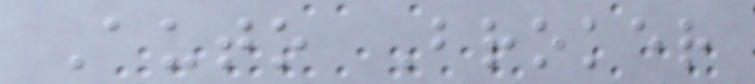Auto Broker
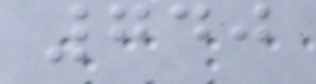740
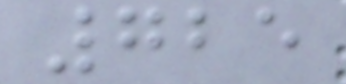725
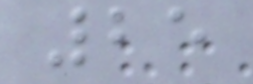25
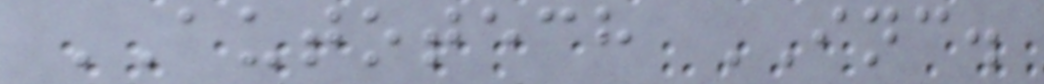AUTOTECH INC.
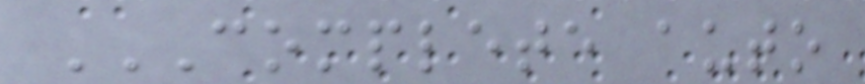COMPLETE AUTO
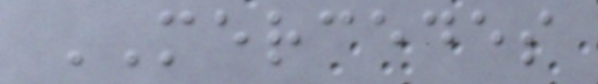MERCEDES
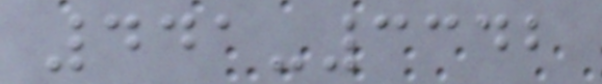441-3342
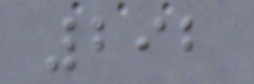292
